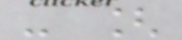- [
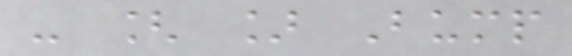- [ ] Bump
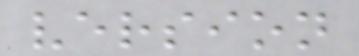version
